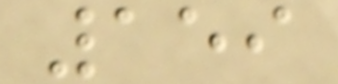159
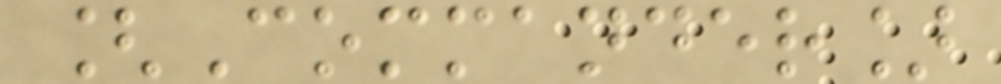[Commander]
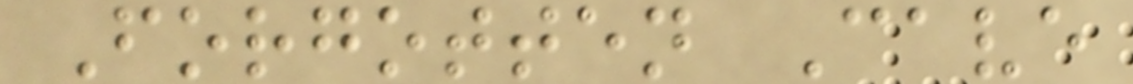Forgotten Cave
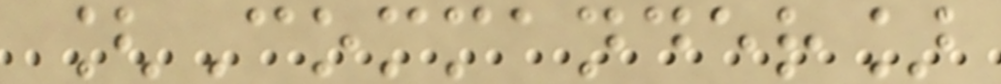[Commander]
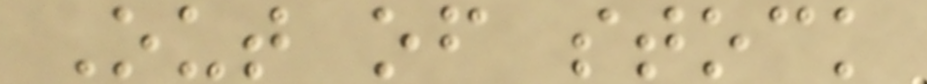Out of stock
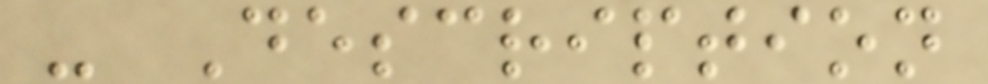- Description
